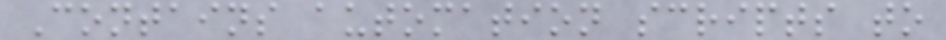Contains automation scripts to
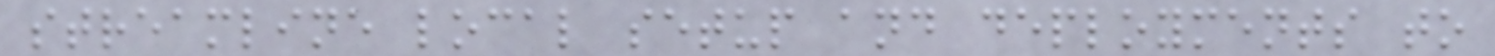streamline local setup and deployments to
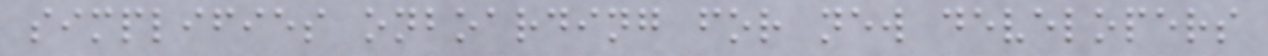simplifies onboarding for new developers
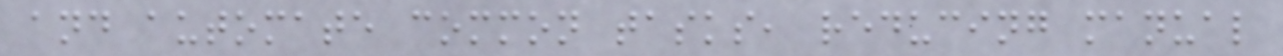and automate common tasks, reducing manual
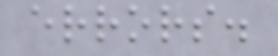errors.
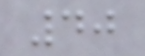40
